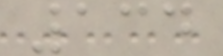134
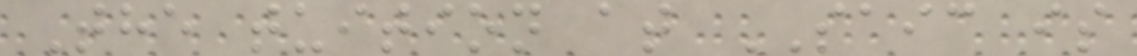The tuition at SAIC is
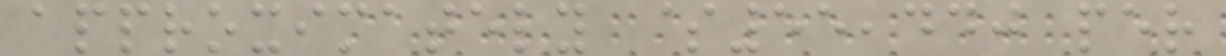approximately $55,440 per
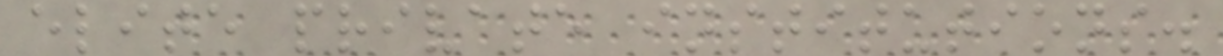elite private institutions.
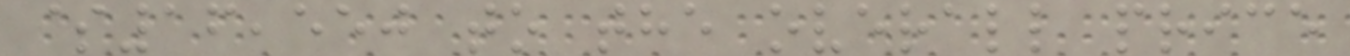$16,550 to the overall price
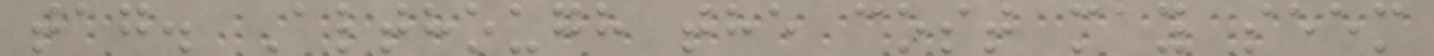tag. Although the cost may seem
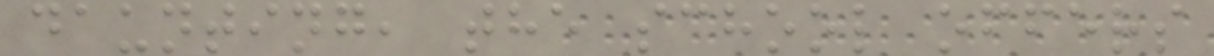daunting, the school offers
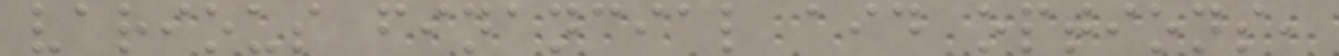various financial aid options,
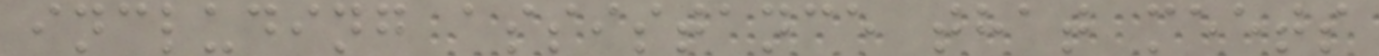including assistance that meets
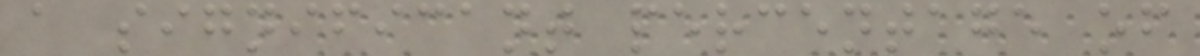a significant percentage of
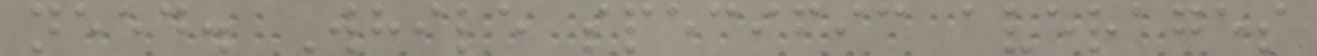need. While specific averages
